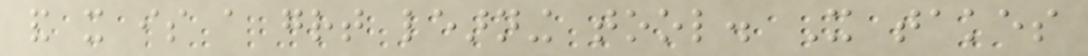and it is a great learning tool. It takes
